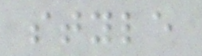style
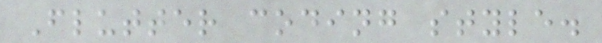Flutter coding style.
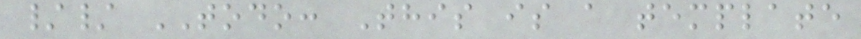// TODO: This is a template
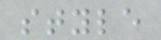style
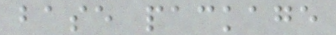base package
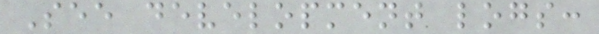See development logs:
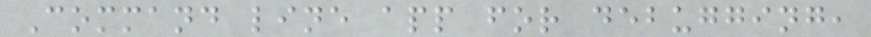Command line app for debugging,
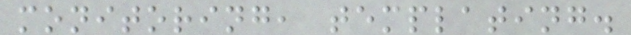monitoring, templating.
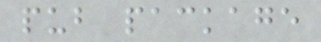pub package
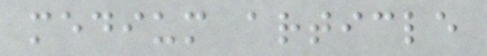medium article
